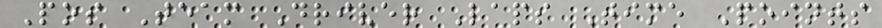Pos Team Driver Laps Time Points
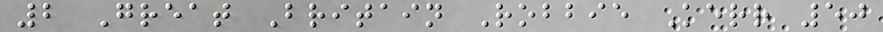2 Great Britain Robbie Kerr 50
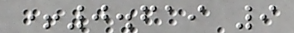+0.619 9
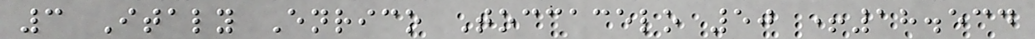3 Italy Enrico Toccacelo 50 +18.534
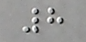8
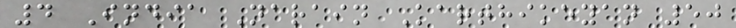4 India Narain Karthikeyan 50
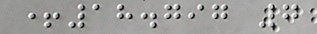+18.797 7
